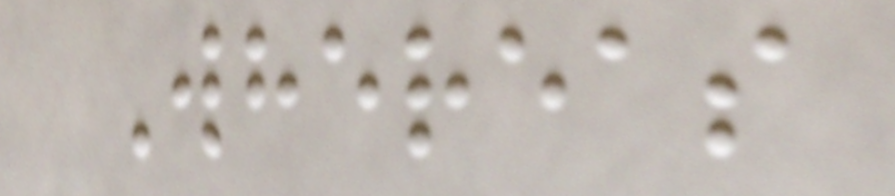Whereas
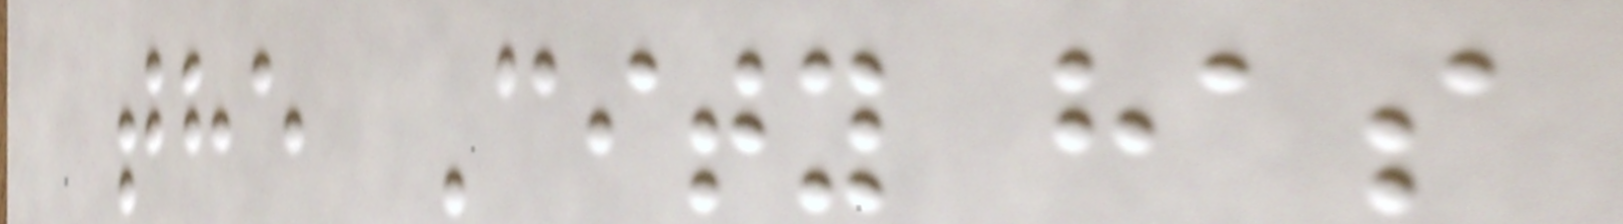the City has
